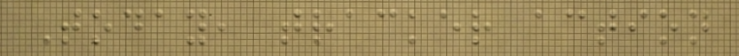Today, tracker action
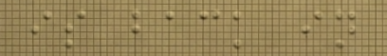is back in
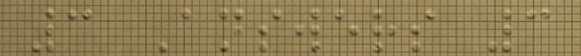3 Answers 3
